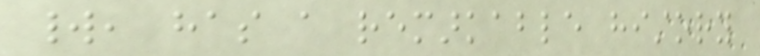world, has a remarkable history
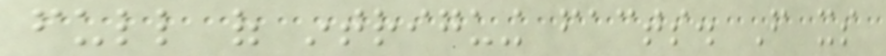full of intriguing facts. From its
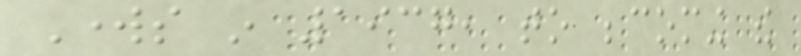Works in 1937, to becoming the
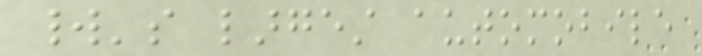world's largest automobile
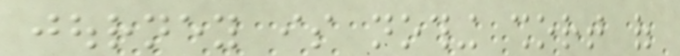journey is nothing short of
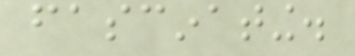fascinating.
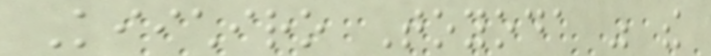Kiichiro Toyoda was the
